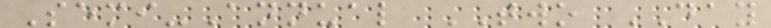Semi-Annual TWO DAY
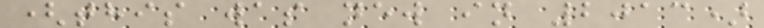(this was new in 2013)
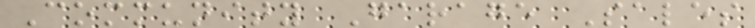Community Garage Sales
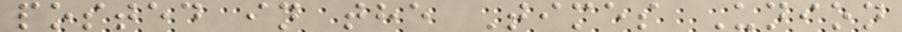posted in the Times Union
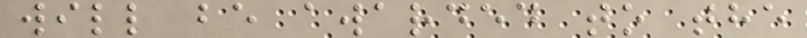will be awarded to the
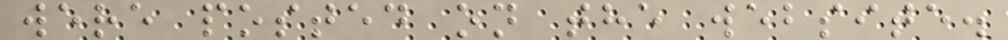were posted on the website.
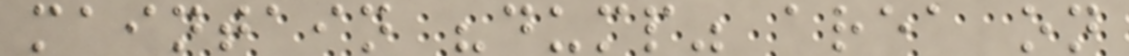maintain "dump" area on
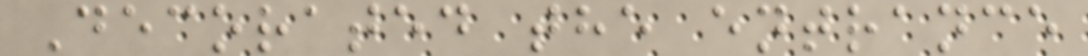Decorated the entrance
